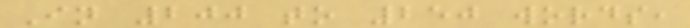In 200 to 250 words,
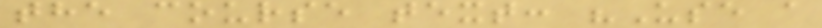the course text: "Use a
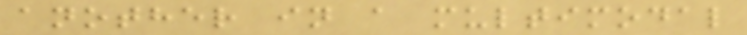another in a multimodal
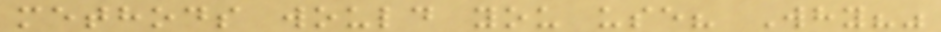methods would you use? Why?"
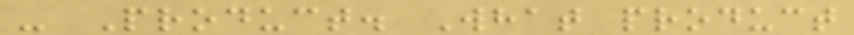- Product. What product
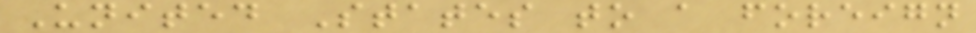United States to a foreign
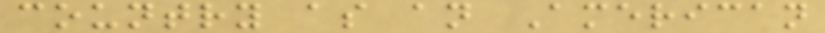country as an American
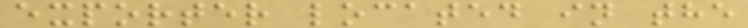exporter located in the
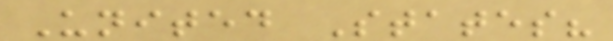United States?
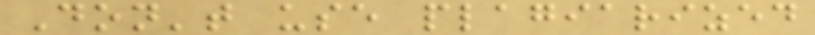Don't use plagiarized
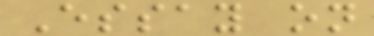Essay on
